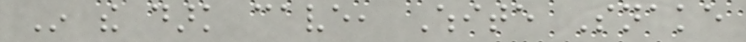In the dark cave, White Snake
